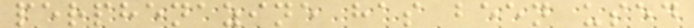perphenazine has been used
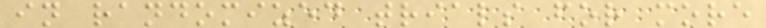in randomized trials for more
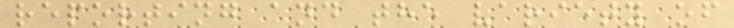reporting and the variety of
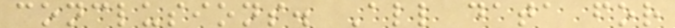conclusions. All data for
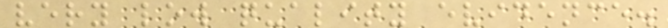very low quality evidence.
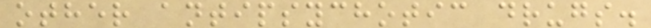other antipsychotic drugs.
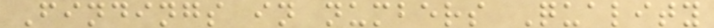Findings in numbers Quality
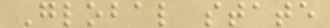Global state
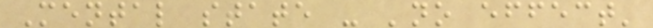Mental state - 'no effect'
